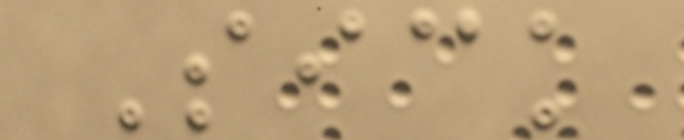Sick
